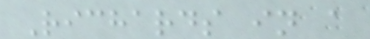Richards in a
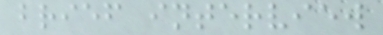brief interview
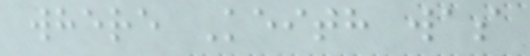where Keith was
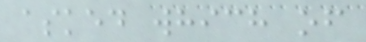asked which of
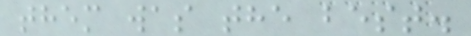them was the best.
